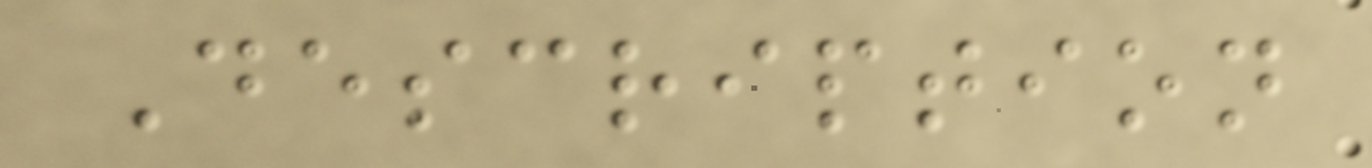Description
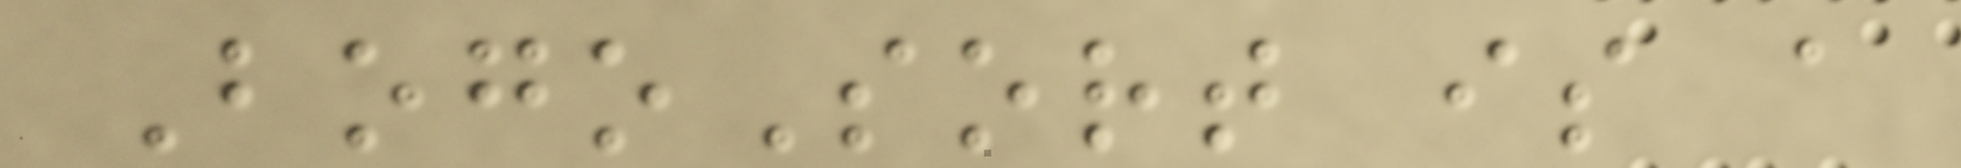BogoSort is a
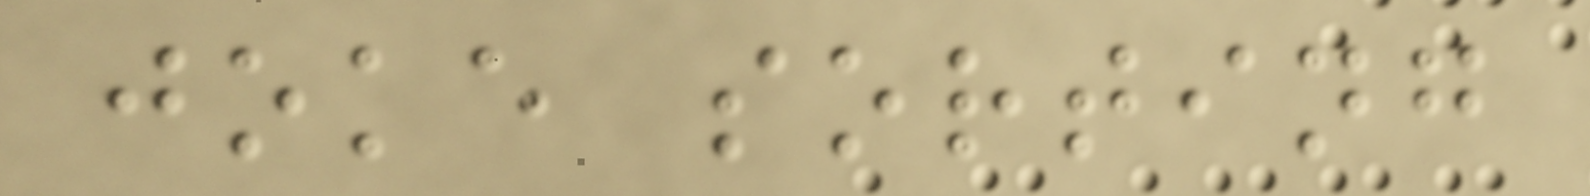joke sorting
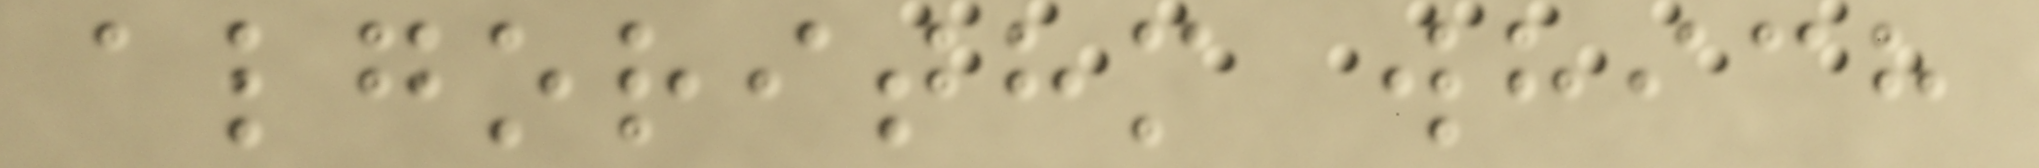algorithm which
